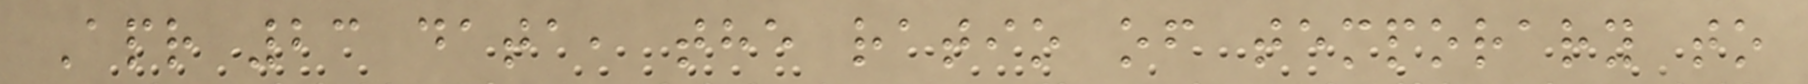Apr 23 data, the ratio of temporary to
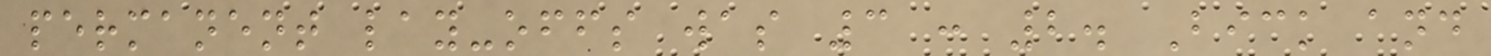permanent lay-offs was 3 : 2. Bick and
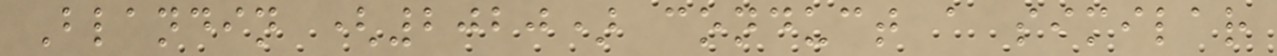Blandin (2020) conduct a similar
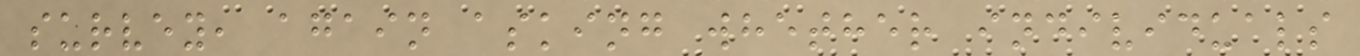survey, again asking whether individuals
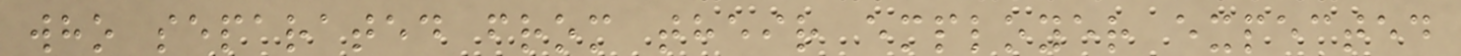who separated from their employer expected
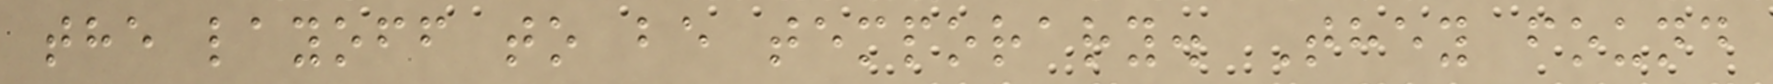the layoff to be temporary. They found
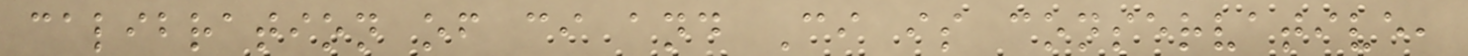calibration of ci and Ci is conservative,
